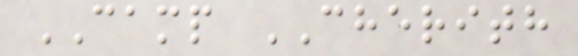CAMP CHERITH
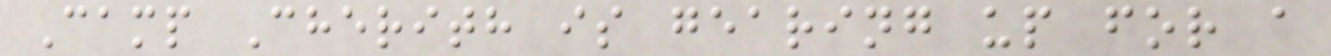Camp Cherith is gearing up for a
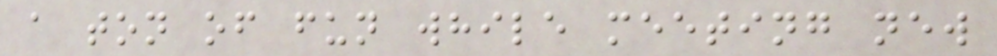a ton of fun while meeting new
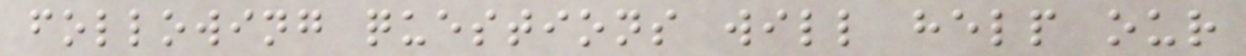following questions will help our
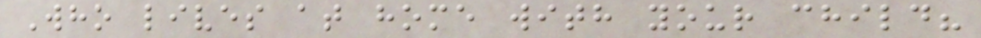Who lives at home with your child?
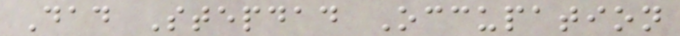Dad Stepdad Occupation
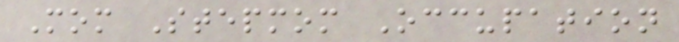Mom Stepmom Occupation
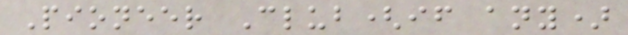Pioneer Club(if any)
